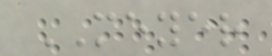MEYER
